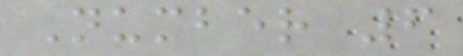Number 6
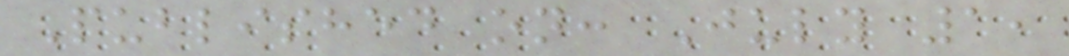Published on: July 1,
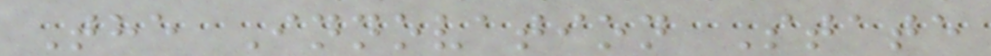The Innovation State
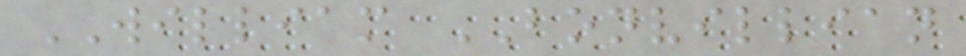WILLIAM BONVILLIAN
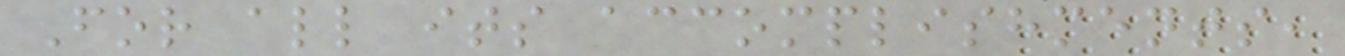For all its accomplishments,
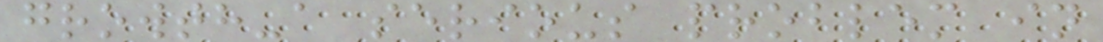growth-a serious problem in
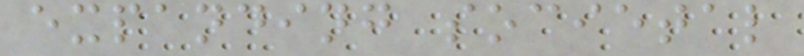expanding societal
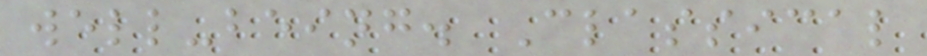well-being. Classical
